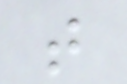that
